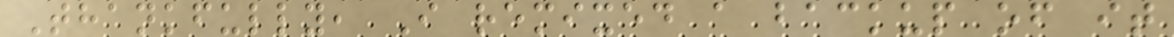Thankfully, I remixed a backup of it
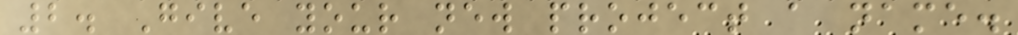2. Give your new project a name.
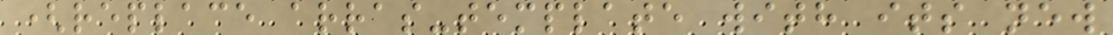(replace arras-template with its new
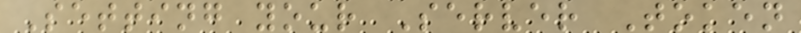Setting your Server Token
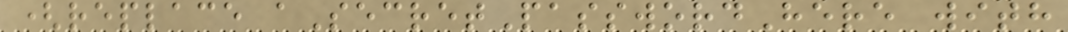(replace aSecretPasswordHere with
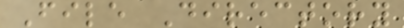File Directory
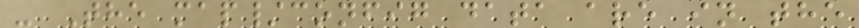- The map/config data are in the
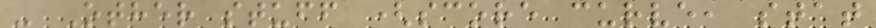- Other stuff (score curve, stat
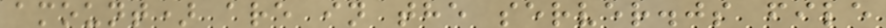amount) are in the server.js file
